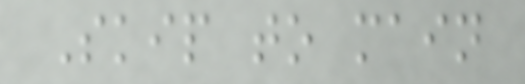Skip to main
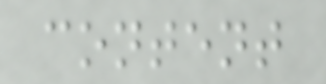content
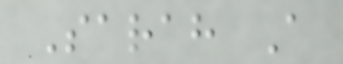Sarah A
